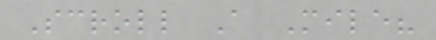Scroll A Mile?
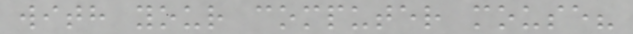with your computer mouse?
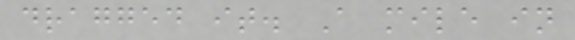dragged it. A mile in
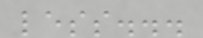less...
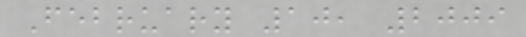February 10, 2009
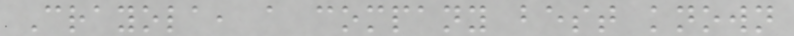Crayola, a company best known
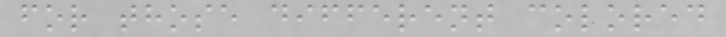for those different colored
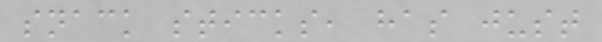snack sticks, has just
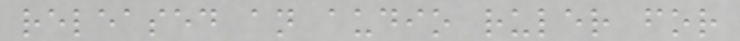released an audio ruler for
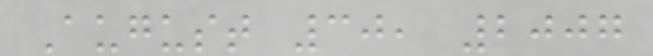August 30, 2007
